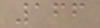166
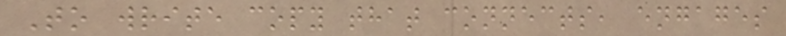To write copy that connects, engages
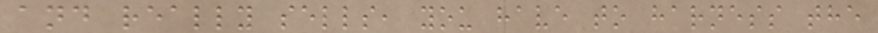and really sells, you have to harness the
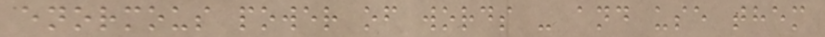enormous power of words - and use them
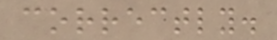correctly.
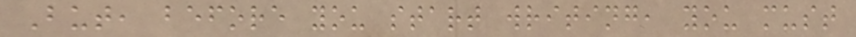But, before you start writing, you must
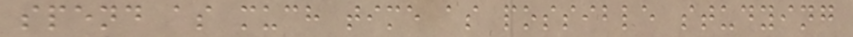spend as much time as possible studying
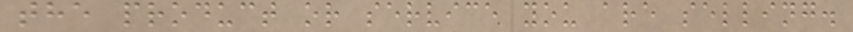the product or service you are selling.
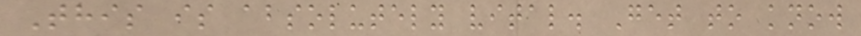This is absolutely vital. Get to know
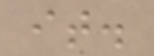it.
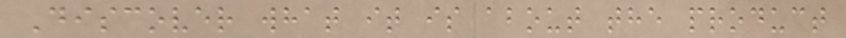Discover what it is about the product
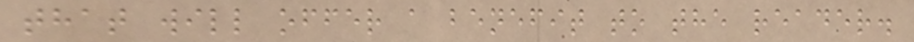that will offer a benefit to the reader.
